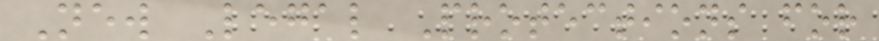New Legal Protections for
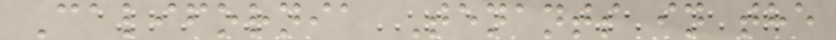California Tenants in the
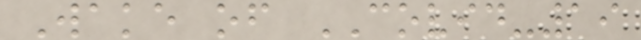Wake of COVID-19
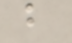b
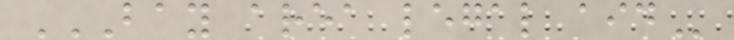BAY AREA LEGAL AID
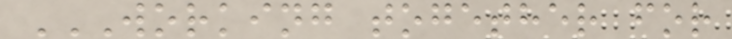WORKING TOGETHER FOR
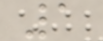1
